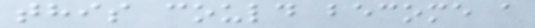this could become a
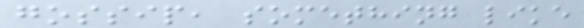gossip, something like
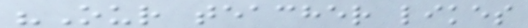"Our teacher likes
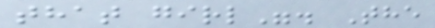that girl". The
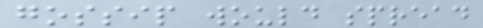gossip would spread
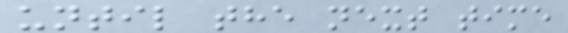until the next time
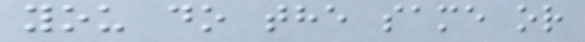you do the same or
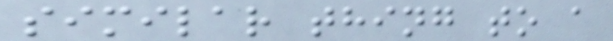similar thing to a
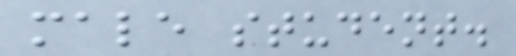male student.
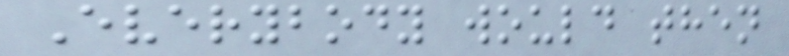Everybody would then
